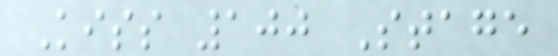Kiss 100 Stage
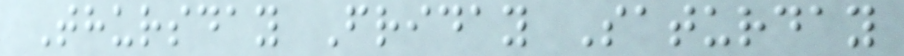Thursday Friday Saturday
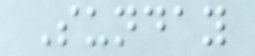Sunday
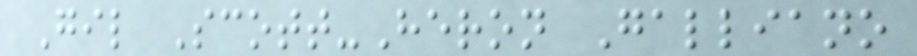Gil Scott-Heron Galliano
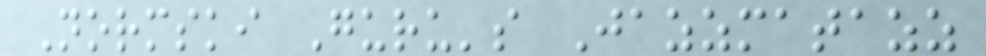Normski Guru's Jazzmatazz
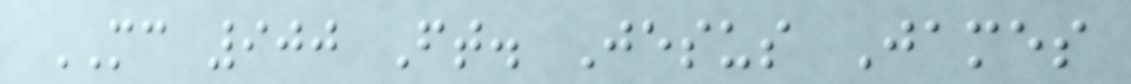MC 900 Ft. Jesus James
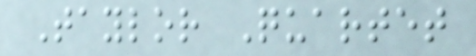Taylor Quartet
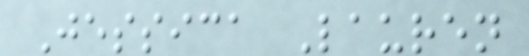Jessica Lauren
